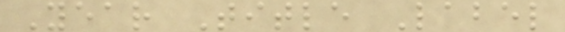Year Title Label
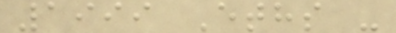1999 Eths -
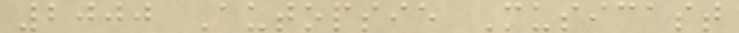2000 Autopsie Musicast
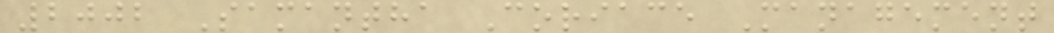2002 Samantha Coriace Management
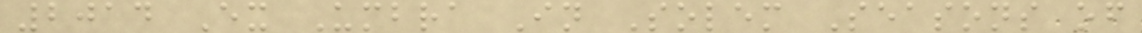2014 Ex Umbra In Solem Seasons of
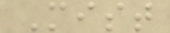Mist
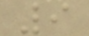9
